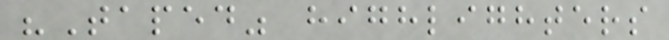"Taped" highlighters
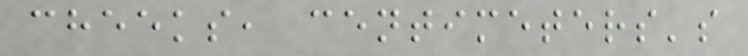cheeks, centimeters's
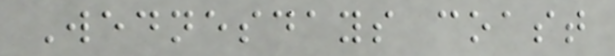Wednesdays coast
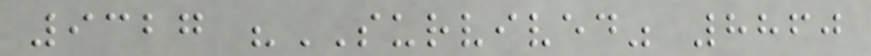9327 "SURVIVED" 8860
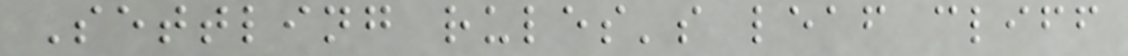Settling rules's leaf cliff
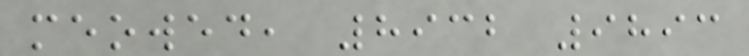meowed, 8932 9893
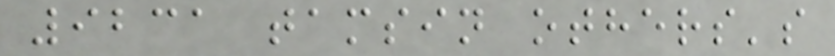9231 tamsin others's
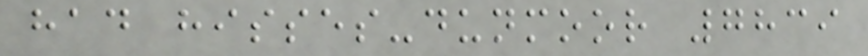had hisses-dunmoor 7839
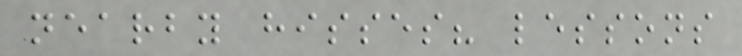nearby hisses? lessons
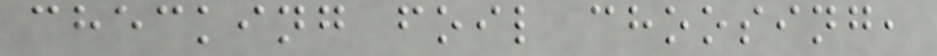checking foil choosing,
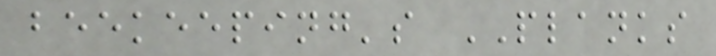beekeeping's PLANKS
